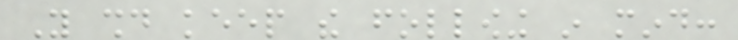You should keep the following in mind:
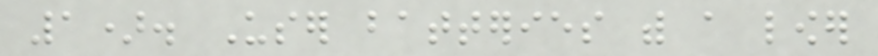1). User batteries with a lower
